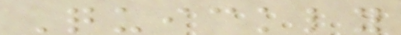Quickly
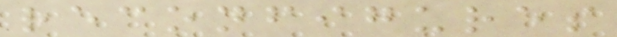reconfigures
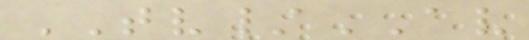TV/AV
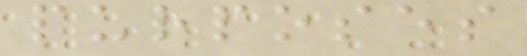purposes
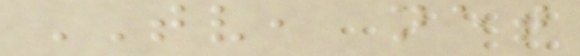TV, net
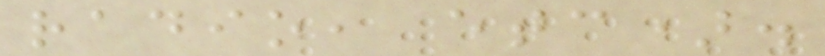radio, etc).
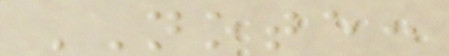NOTE:
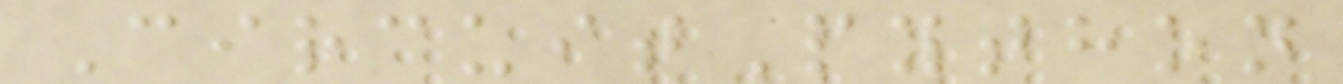CircuitPython
